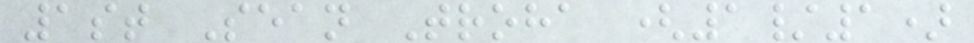1st Sean Troha (1/1)
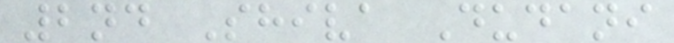2nd Shiva Dudani
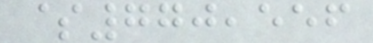$770,556
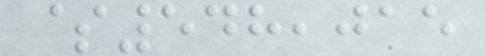$548,015
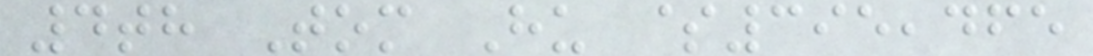4th Tom Hu $395,465
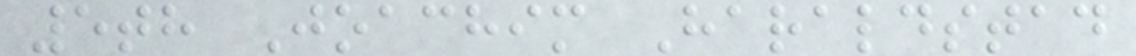5th Joachim Haraldstad
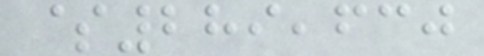$289,630
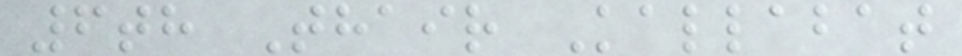6th Thair Kallabat
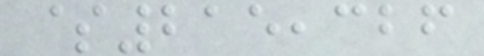$215,326
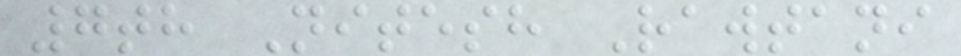7th Nitesh Rawtani
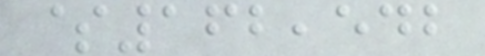$162,542
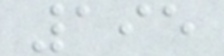195
